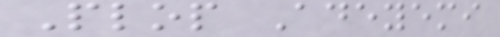Plop Adeyemi
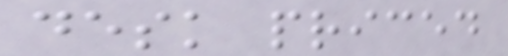desk priced
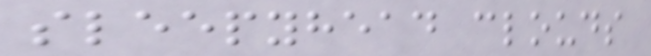sleepyhead clouds
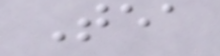Tea
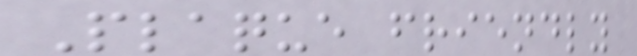Plaque friendly
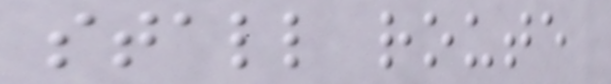stall route
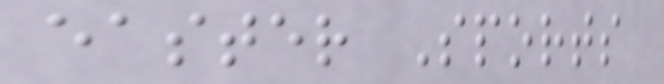easter Sports
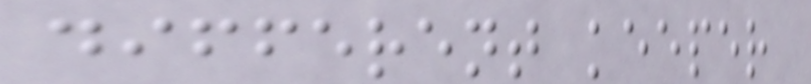different keeper
